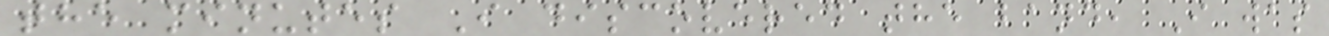the minutes I discovered the band, I was
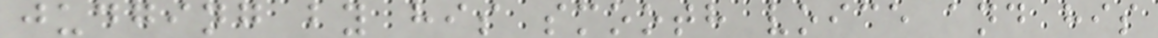judging by his smooth voice and his
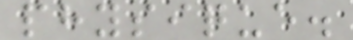physique.
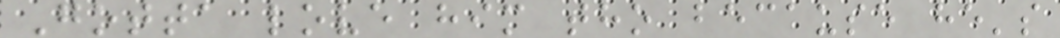Gotta love him tho because he's
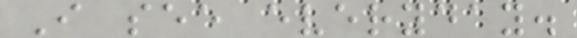I see everyday.
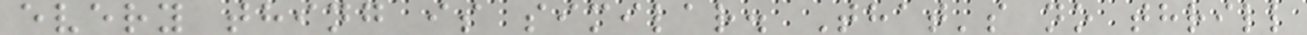every thing is similar. That's no thrill
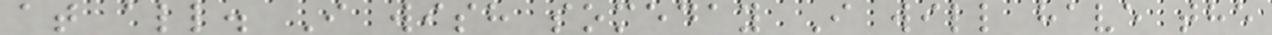at all. I wish someday I will have the
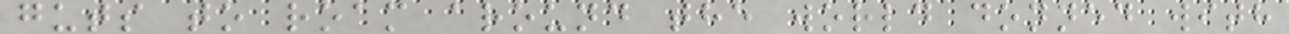guts to roam around the world donned with
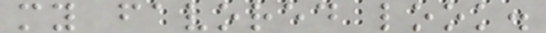my favored look.
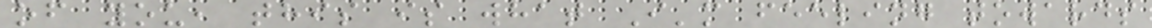of you, this is what I'm feeling towards
